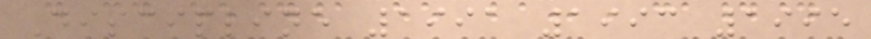Discipline 1991 1993 1995
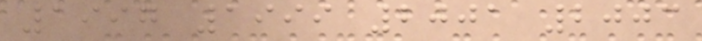1997 1999 2001 2003
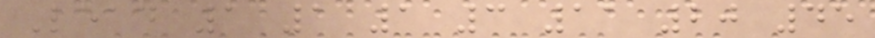Lead 1 1 1 3 11 20 45
